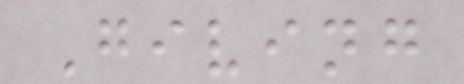Giving
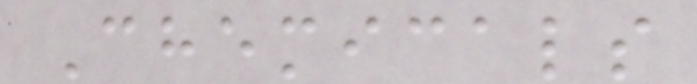Chemicals
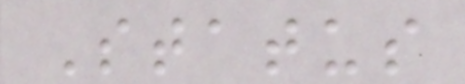Status
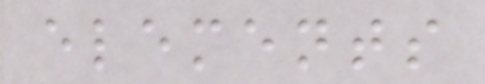elements
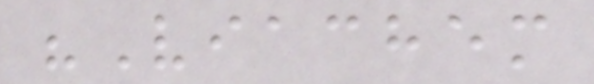"Viachem
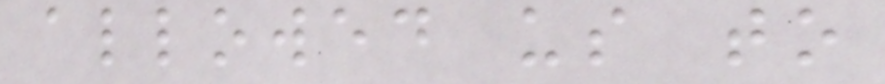allowed us to
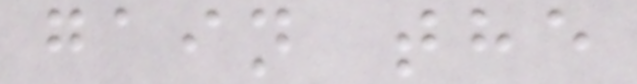gain the
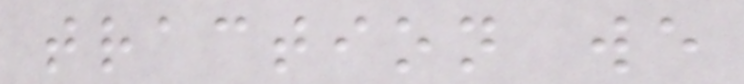traction we
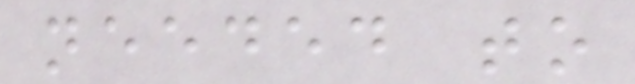needed to
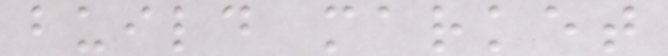build market
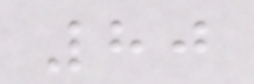80
